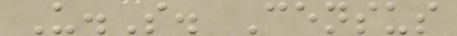U.S. Census
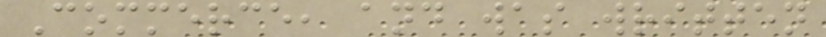Commerce, and was written
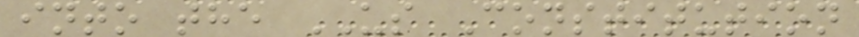into the US Constitution
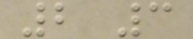2 3
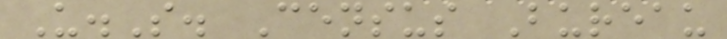U.S. Census Bureau
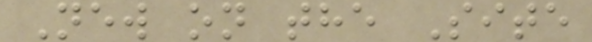New on the Site
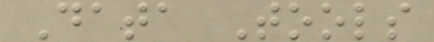Data Tools
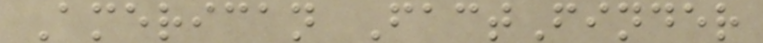American FactFinder
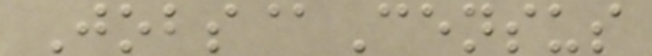Jobs@Census
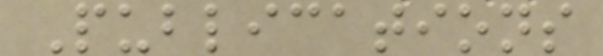Publications
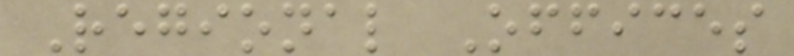Regional Offices
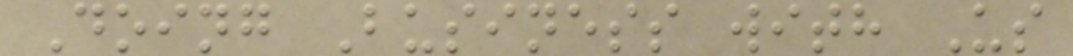Doing Business with Us
